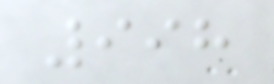998
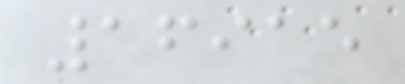16915
